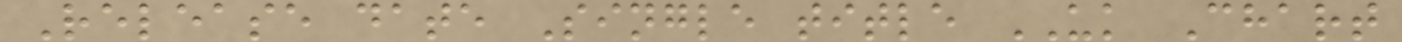Release date Single title UK Chart
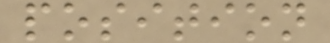position
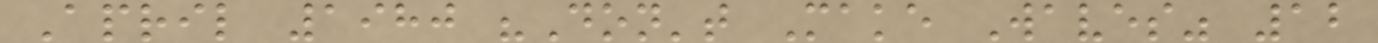April 1980 "Don't Make Waves" 12
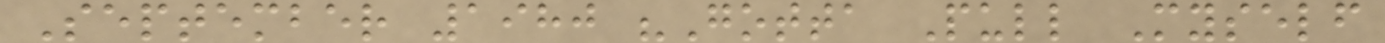September 1980 "Gotta Pull Myself
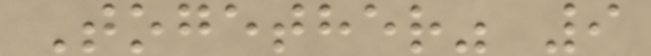Together" 9
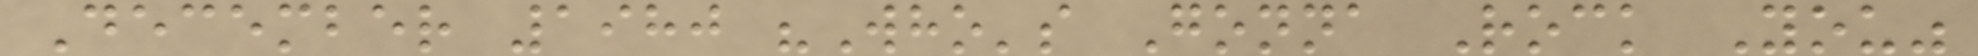December 1980 "Who's Gonna Rock You"
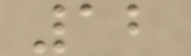12
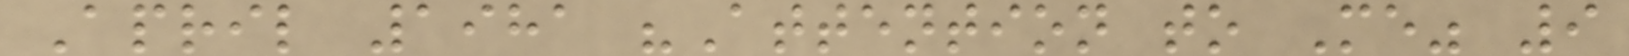April 1981 "Attention to Me" 9
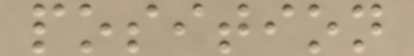position
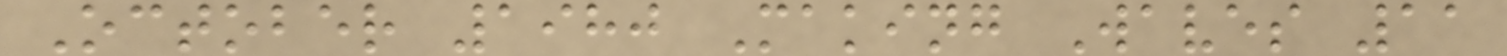October 1980 Making Waves 11
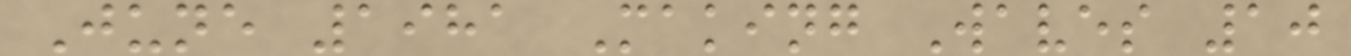June 1981 Making Waves 10
